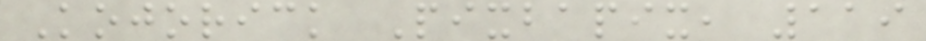Kojorick Pixbapix, 119
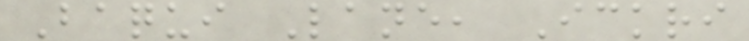Baqui Lane, Ickri
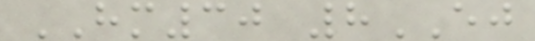HM30 8EJ
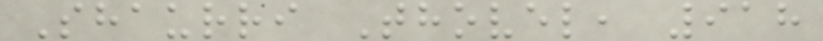Shaurri Thovel, 918
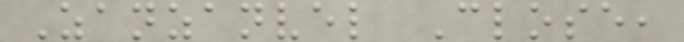Zanzanvel Close,
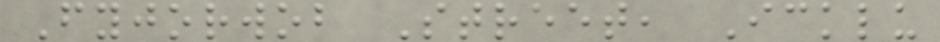Fyjorwob Street, Icklu
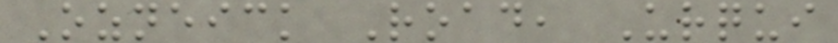Ozneick Road, Urqui
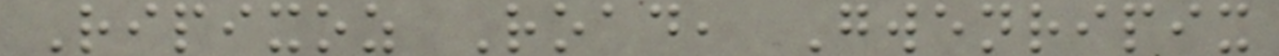Ripixoz Road, Gwenripix
